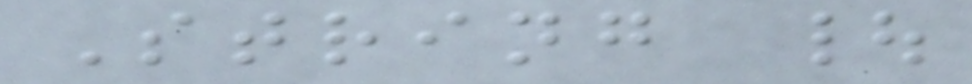String |
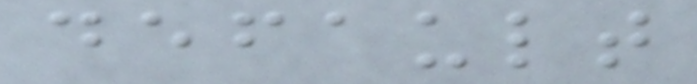default
